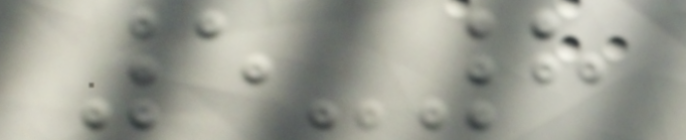5-8
